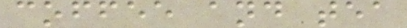coffee and tea
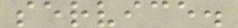service.
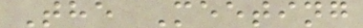The Meeting
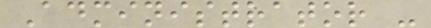Administrator -
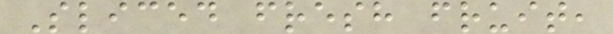Sliced fresh fruit,
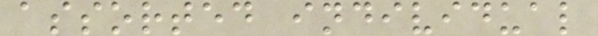assorted individual
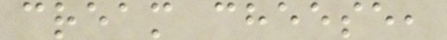cream cheese,
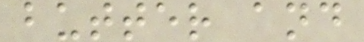butter and
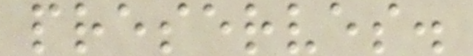preserves.
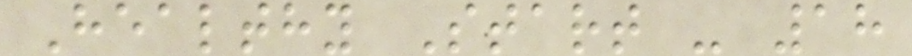Healthy Start - 18
